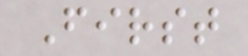First
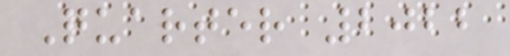Quarter 2022
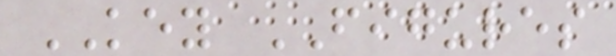KEY FIGURES
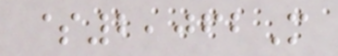$2,062M
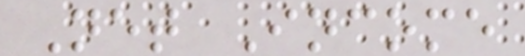Net Income
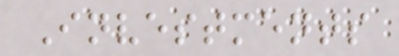Investments
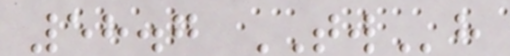58.7 TWh
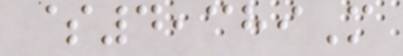$4,389M
